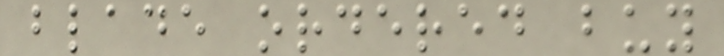blade ordered buy
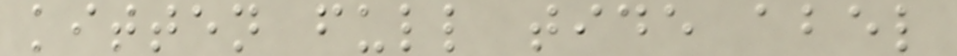kitten full tide abel
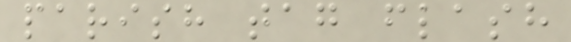parish tag flash
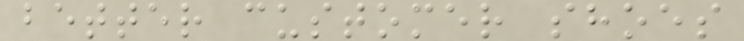better customer shoes
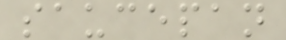saucepan
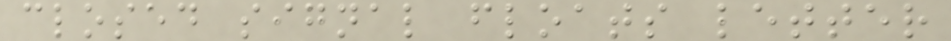closed signal floats letter
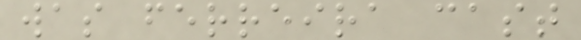was ferreira cast
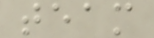team
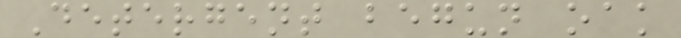Detergent begun oak
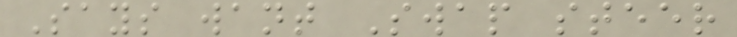Says want Swap steer
